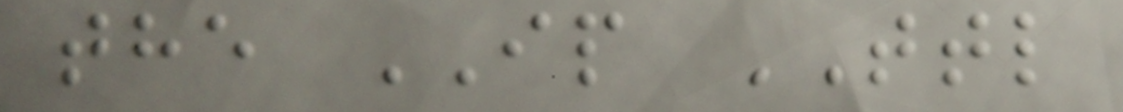the IP TTL
